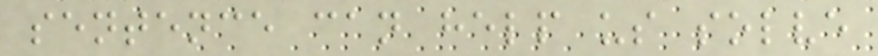sentence can help us solve
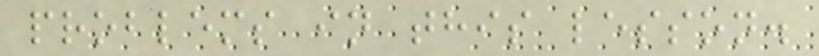problems in this lesson.
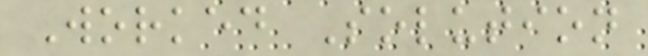Worked Solution
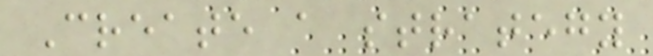Create a strategy
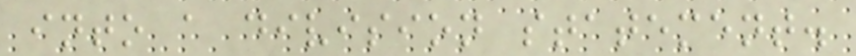into a division statement.
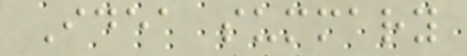Idea summary
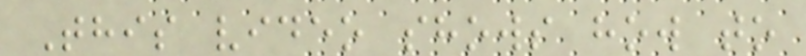This video shows how to
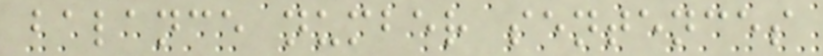balance number sentences
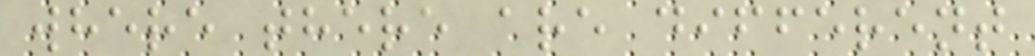where there are different
